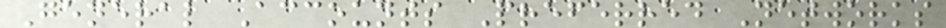General Accounts Preferred Networks
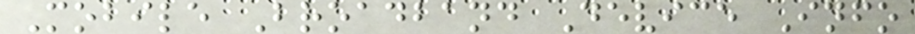Mobile Broadband Device Info
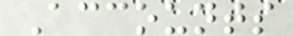Accounts
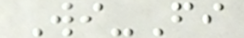Wi-Fi
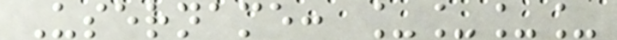Username: ____
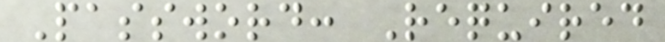Password: Required
